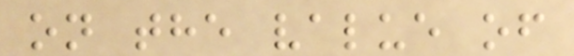on the value of
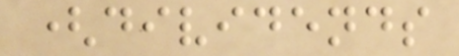(dividends
